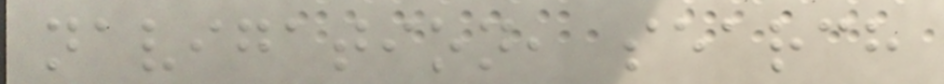navigation, search
